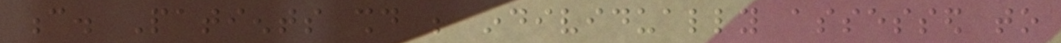c. Patients should be individually assessed to
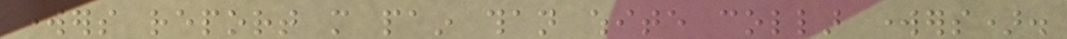workers report more pain than white collar workers).
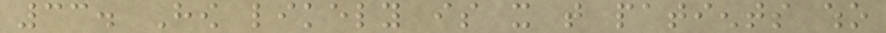33. How likely is it that patients who
